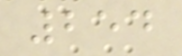254
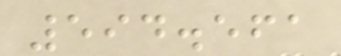594.561
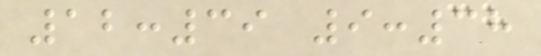12:39 9:38
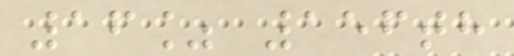16% 156th
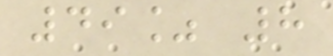49% 8
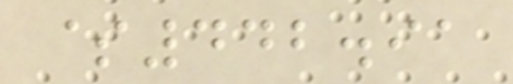$442.91
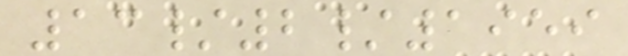13/2/1959
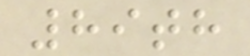89th
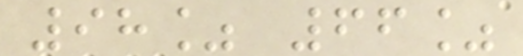98% 66%
